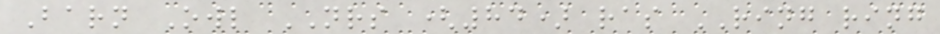Barn Owl NRS (84) ras RING ring
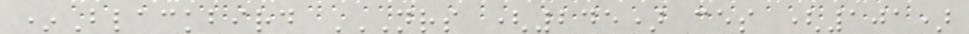*Blackbird NRS (245) CES (101)
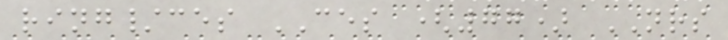ring/ces CES (77) NRS
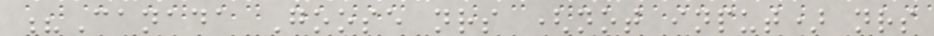?Canada Goose nrs (not input) nrs
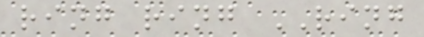ring ring RING
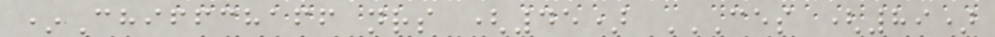*Chiffchaff nrs (45) CES (89)
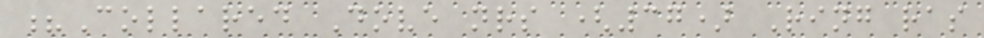?Collared Dove nrs (37) Ring ras
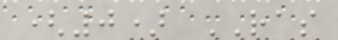(0) RAS
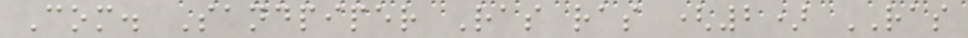Com. Sandpiper Ras ras (2) RAS
